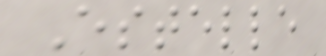Estelle
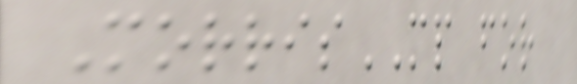MorrisMP for
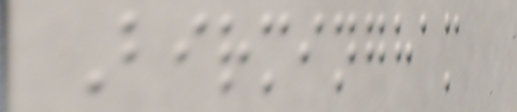Birmingham
